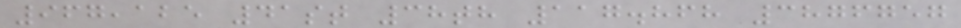967,125 41st 38th 117.868 3876757
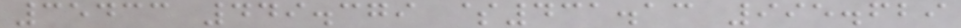35433 449.379 $431.13 995.629
